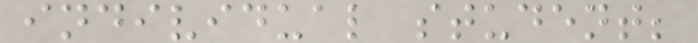individual student;
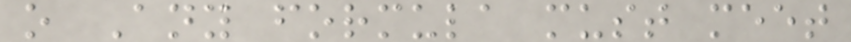o Any formula must meet
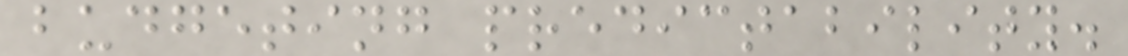budgeting predictability.
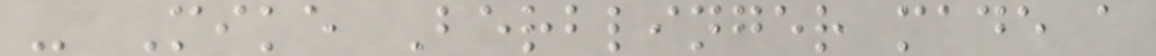- Mike Berblinger made a
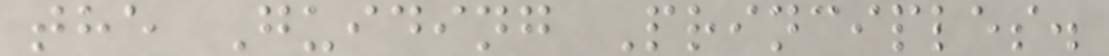the Guiding Principles.
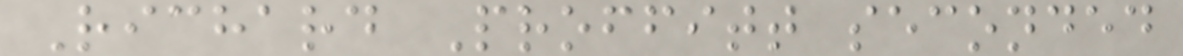Richard Proffitt seconded
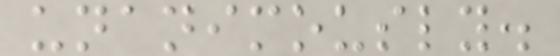unanimously.
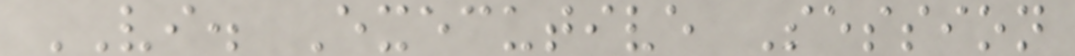VI. Executive Session
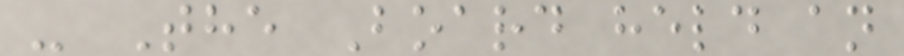- The Board held an
